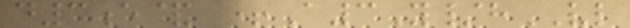d3e& +A3Y/hVL
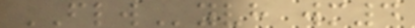FLWyvh wm4
